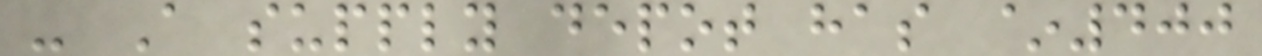- A supply depot has ~400
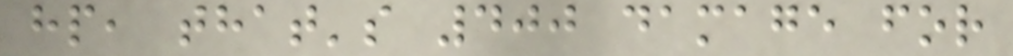hp, that's 400 damage for
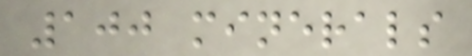100 minerals
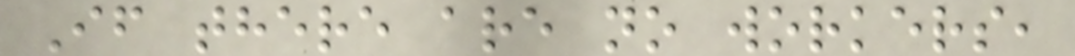If there are no workers,
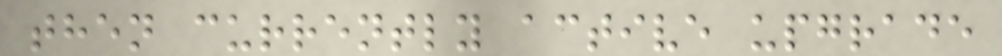then currently active upgrade
